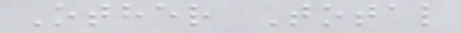Other Total
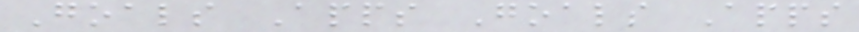Goals Apps Goals Apps
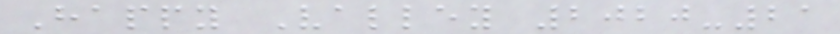Happy Valley 2020-21
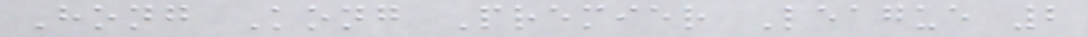Hong Kong Premier League 2
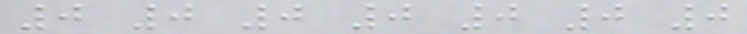0 0 0 0 0 0 0
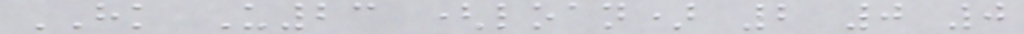HK U23 (loan) 2 0 0
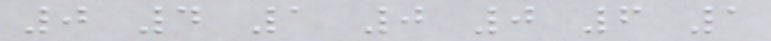0 4 1 0 0 6 1
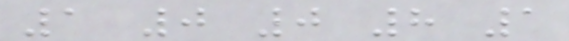1 0 0 8 1
